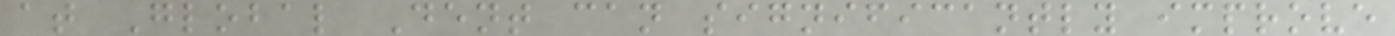at Global Dent can significantly improve
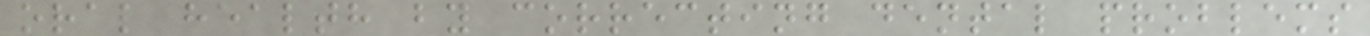oral health by correcting dental problems
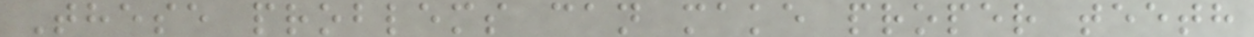These problems can make proper teeth
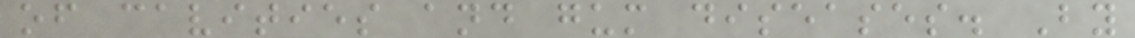of cavities and gum diseases. By
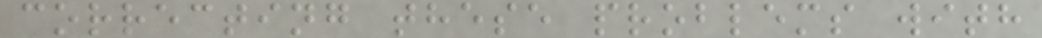correcting these problems with
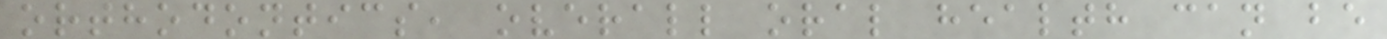orthodontics, overall oral health can be
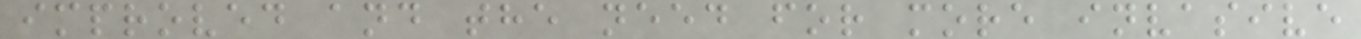improved and the need for more invasive
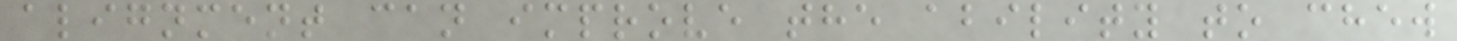alignment can improve the ability to chew
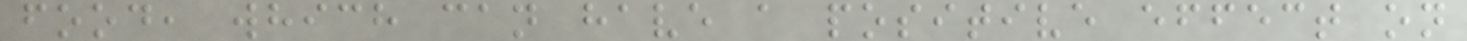food, which can have a positive effect on
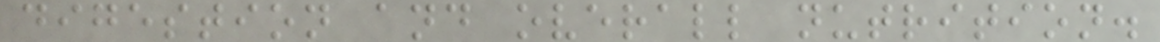digestion and overall nutrition.
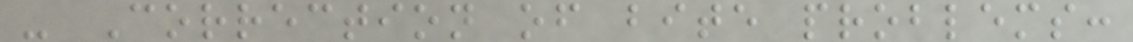- Correction of bite problems:
